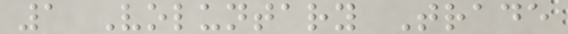1 Voluntary Trade
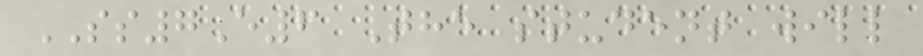SS7E6 The student will
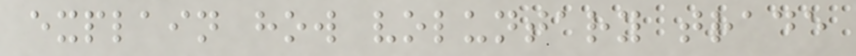explain how voluntary trade
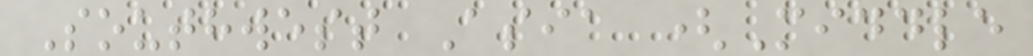Southwest Asia (Middle
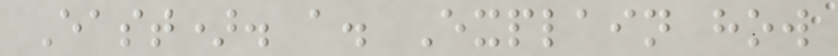East). a. Explain how
